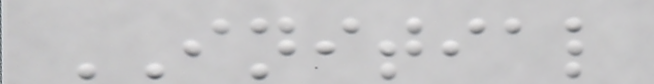INITIAL
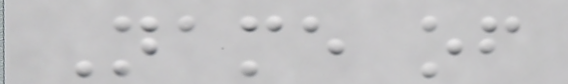Name of
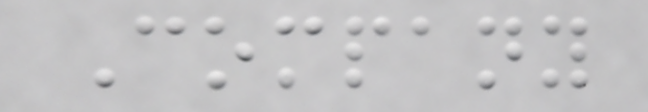Company
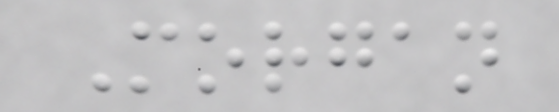Morgan
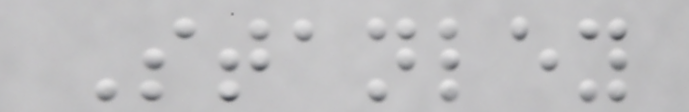Stanley
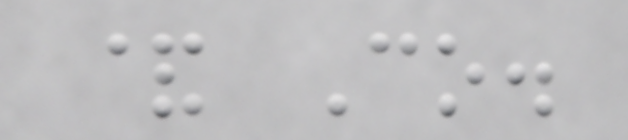& Co.
